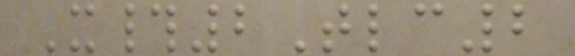X#2Tlc2
